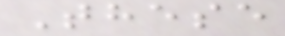These
